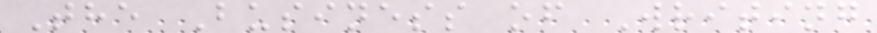The Business of Writing
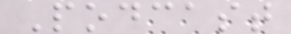Podcast
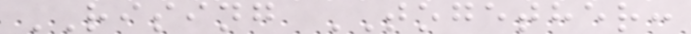RISING TOGETHER:
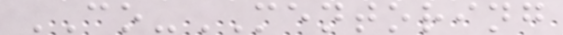CO-MENTORING
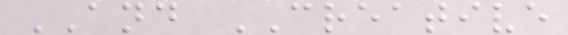AND CREATIVE
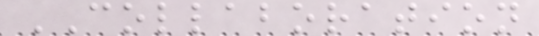COLLABORATION
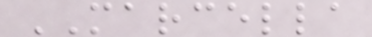MARCELLA
